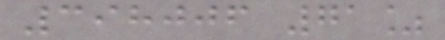398006 71%
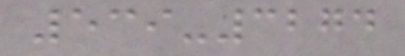539-3274
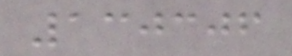130306
